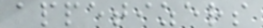appetizers
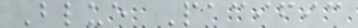Blue Pacific
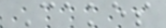Cakes
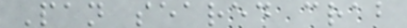Pan seared crab
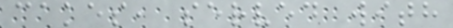cakes, served with
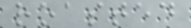roasted
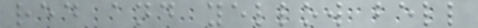red and yellow bell
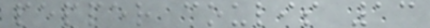pepper coulis 13
